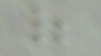of
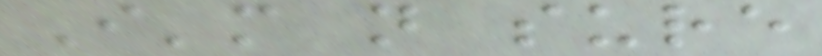I'm not sure
